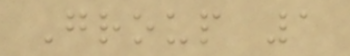Group 1
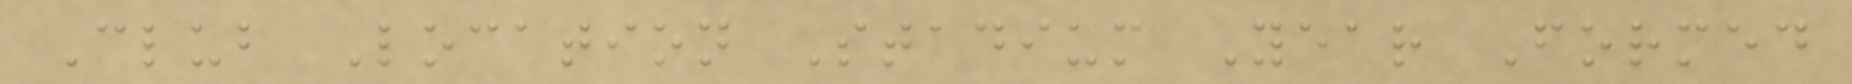Club Location Stadium Year Formed
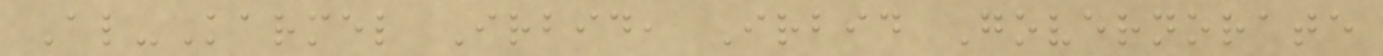Al-Karmel Irbid, Irbid Governorate
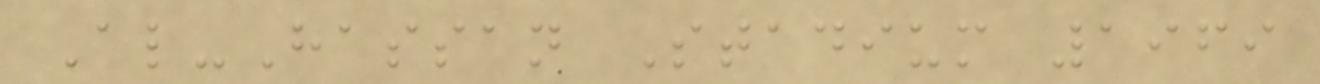Al-Hassan Stadium 1969
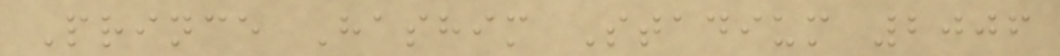Prince Hashim Stadium 2006
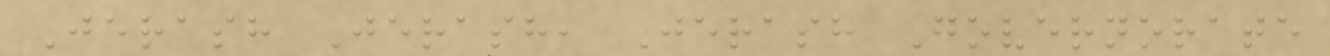Jerash Jerash, Jerash Governorate
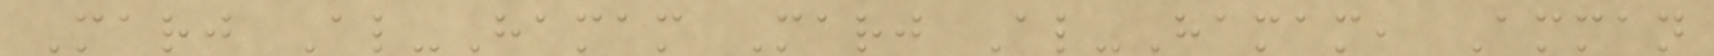Marj Al-Hamam Marj Al-Hamam, Amman
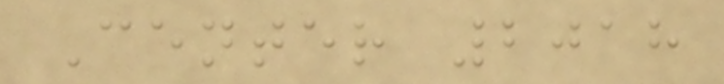Center 2018
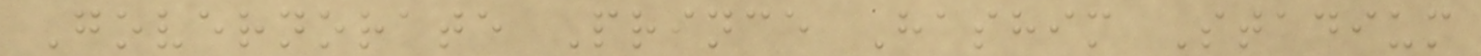Governorate Prince Hashim Stadium
